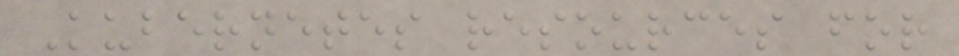Kubernetes resources for
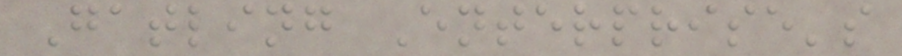Gatling Enterprise's
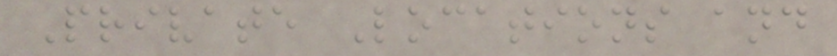Private Locations and
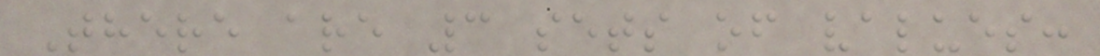There are 3 sets of values:
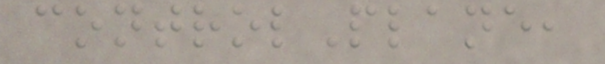controlPlane,
